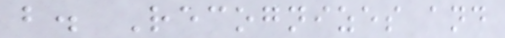b. Recognizes and
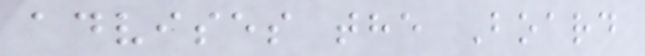advises the Board
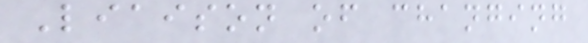Liaison of changing
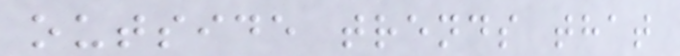outside trends that
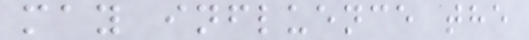may influence the
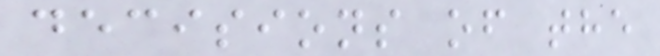decisions of the
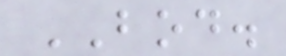BOD.
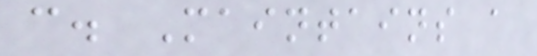c. Maintains a
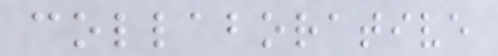collaborative
